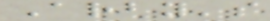Arby's
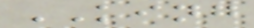KING
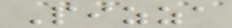Pizza
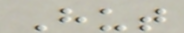Hut
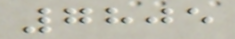7805
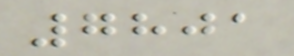7801
